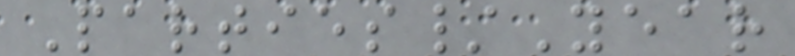Parties/Year
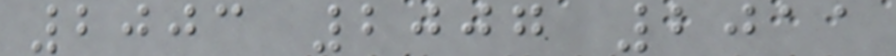2003 2007 2011
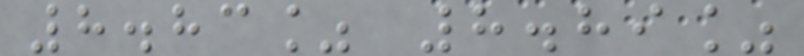8.83% 8.89%
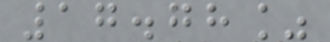17.78%
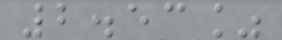2.53%
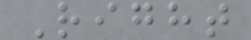Right
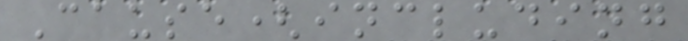Cause(including
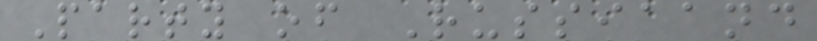Party of Russiaand
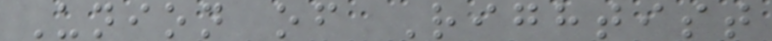Union of Rightist
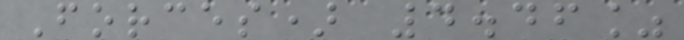Forces) 4.46%
